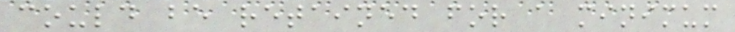could be retained for a minimum
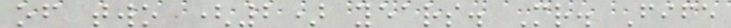of two (2) years. Mr. Fife
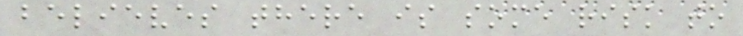believes there is some risk to
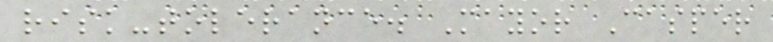risk-tolerance. Mayor Casper
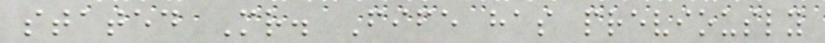stated Mr. Fife has previously
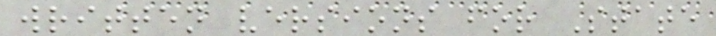written versions for State
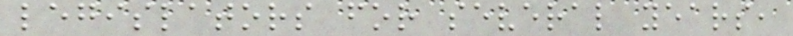legislators for several years,
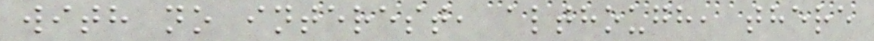with no interest, although, there
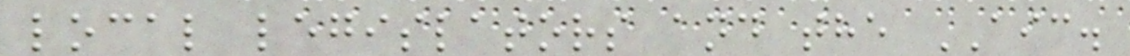local legislators and the AIC.
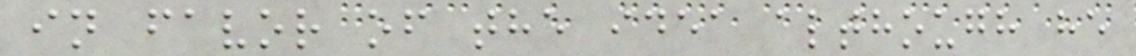in favor of the idea although he
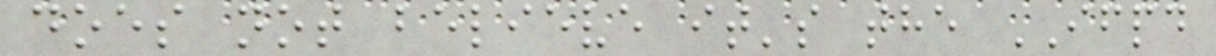does not believe it's the IFPD
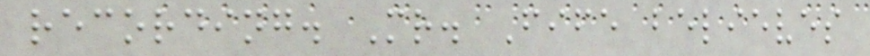recording. Mr. Fife believes
